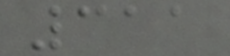311
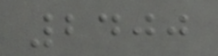2400
